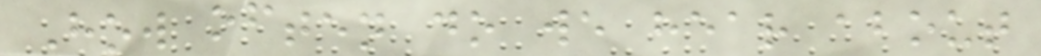How often do we hear about
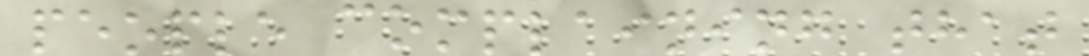people complaining that
